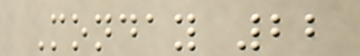Monday 22
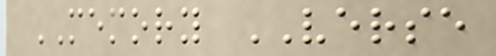MEMORY VERSE
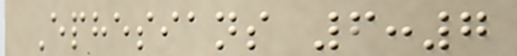Ephesians 6:7
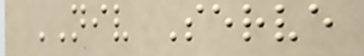NIV Serve
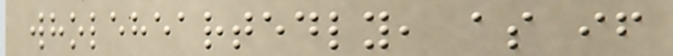wholeheartedly, as if
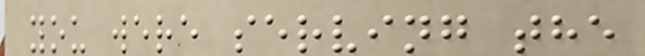you were serving the
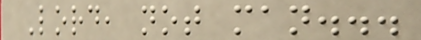Lord, not man...
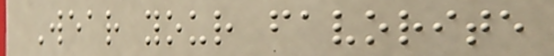Wear your favorite
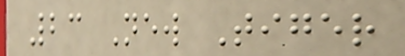23 New Tiger
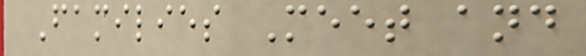Families Meet and
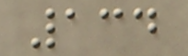134
